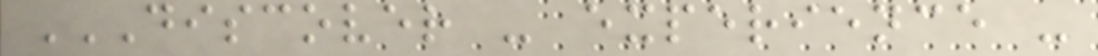DISCOVER - EXPERIENCE -
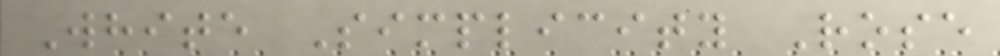White Simplicity Rose
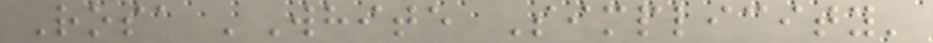Rosa 'White Simplicity'
